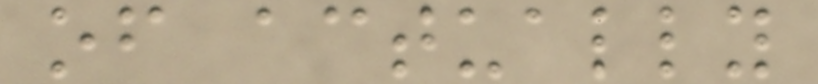of actually
